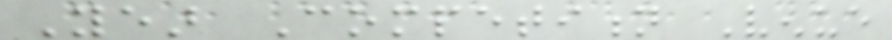Year Competition Venue
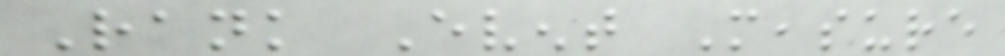Rank Event Measure
